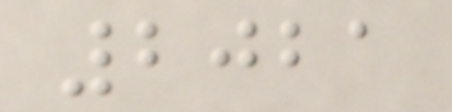2021
